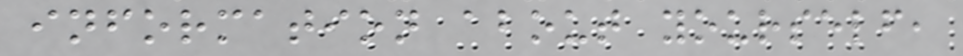information about yourself,
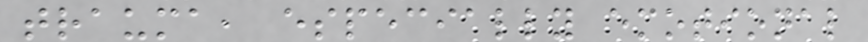trauma, especially emotional
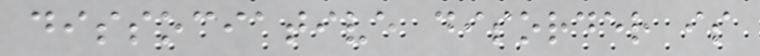dissociative disorder is
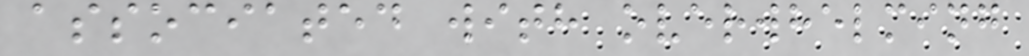associated with overwhelming
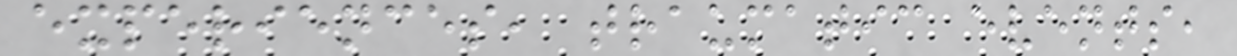experiences, traumatic events,
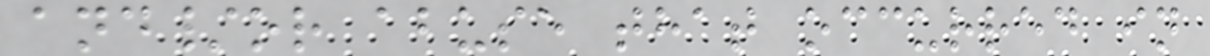and/or abuse that occurred in
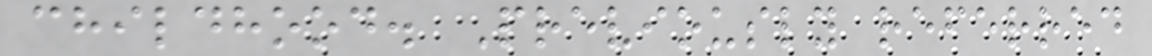childhood. Previously referred
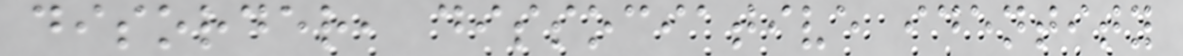disorder, dissociative identity
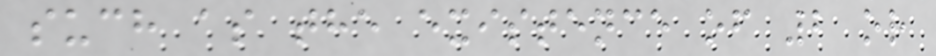such as the existence of 2 or
